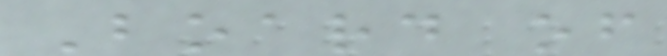Board of
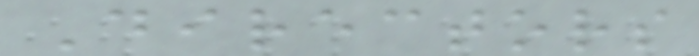Directors
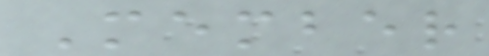Member
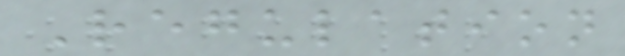Regulation
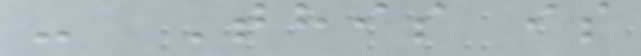- This is
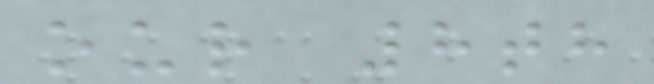our 8th
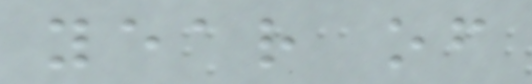year of
